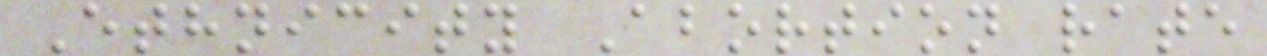Ethnicity Abortion rate
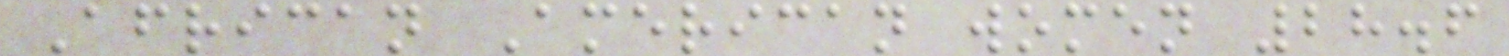African American women 28.6
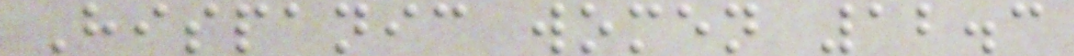Hispanic women 12.3
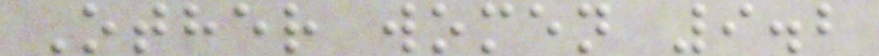Other women 9.2
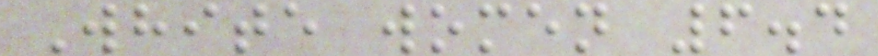White women 6.4
